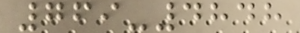769-4848
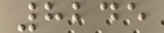8245
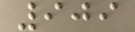909
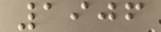1906
